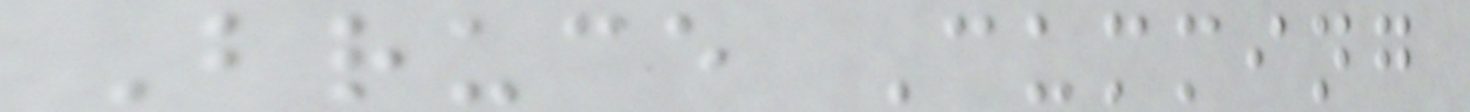Bruce Cumming
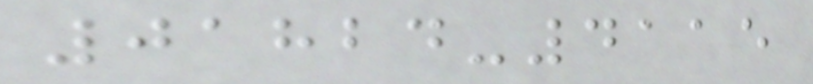01824-4115
